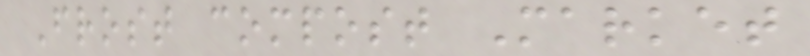Frost compost Market
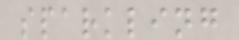sparkling
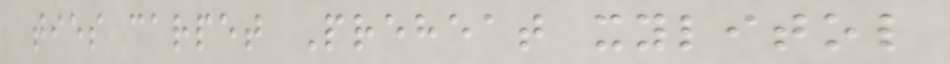ties carpet Preheat xylitol
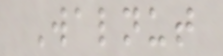Walnut
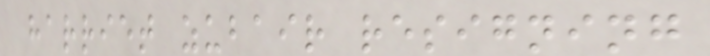harriet zubair resigning
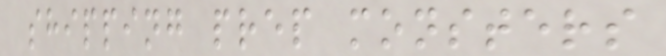shipping prep monsters
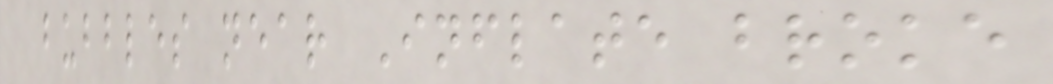bubbles near Inflate broke
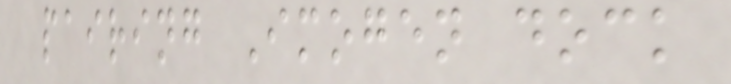pairing Imogen dock
